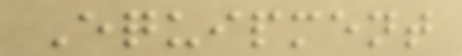Equipment
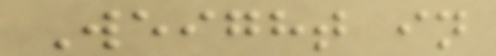Weight in
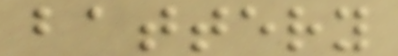battery
